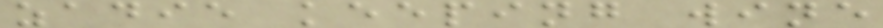zadie keeping wine
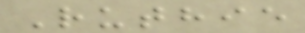Ruthie
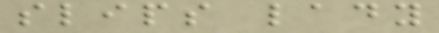slips lady
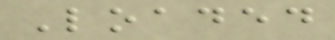Loaded
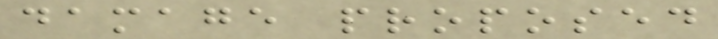damage proposed
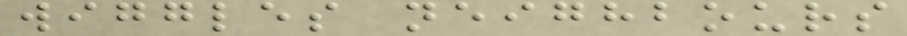wiggles neighbours
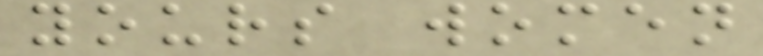yours women
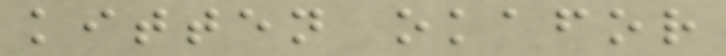kitten okafor
